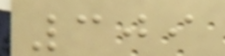309
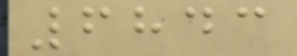6843
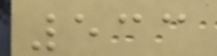533
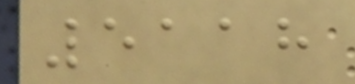5118
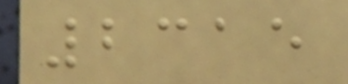2315
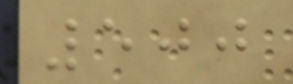500
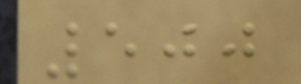500
